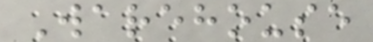Warehouse
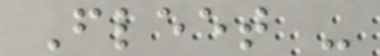Fleet -
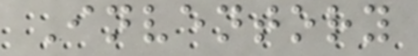Inventory
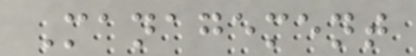Management
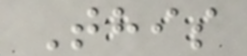This
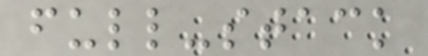full-stack
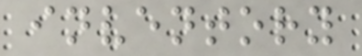inventory
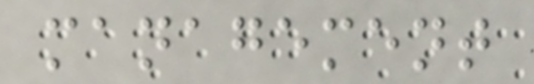management
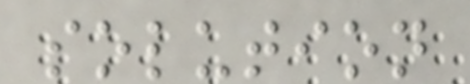solution
